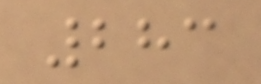283
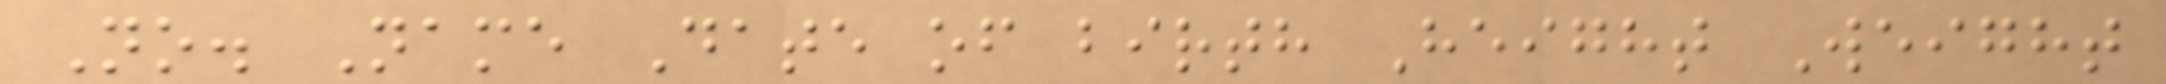No. Name Date of birth Height Weight
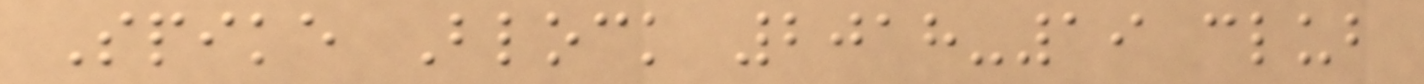Spike Block 2018-19 club
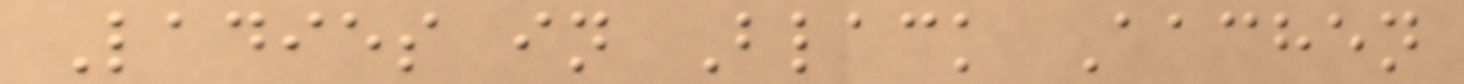Ladies in Black Aachen
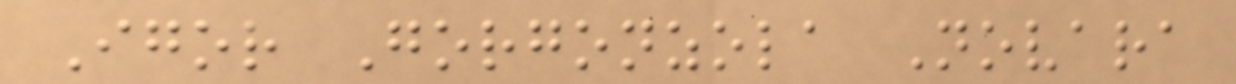Igor Gorgonzola Novara
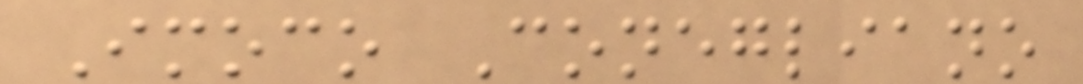Imoco Conegliano
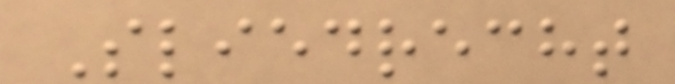Sliedrecht
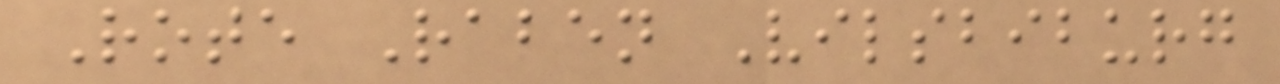Rote Raben Vilsbiburg
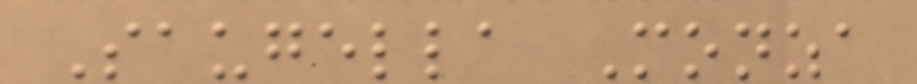Saugella Monza
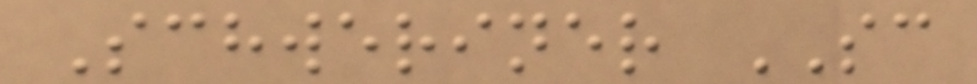Schweriner SC
